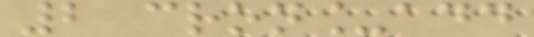2 cron_add
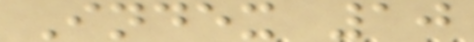Index 10
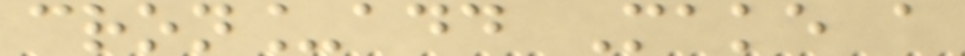cron_add Make a
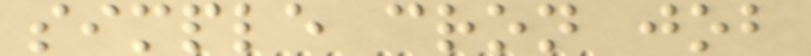simple cron job
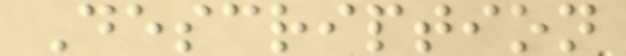Description
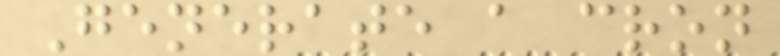Generate a cron
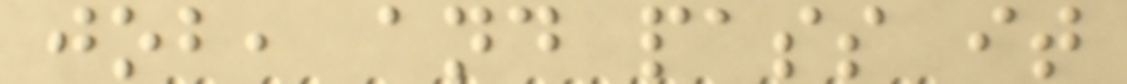job, and pass it
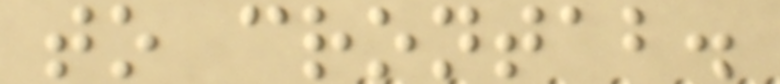to crontab.
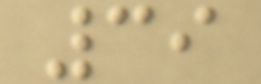39
